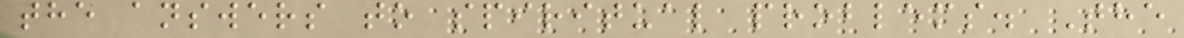the answers to spiritual problems. The
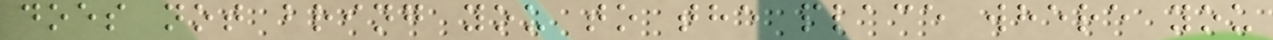does not bring you to the place where you
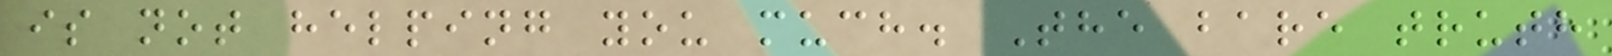is not helping you much. The bare truth
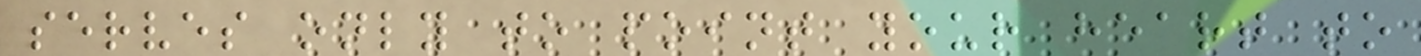serves only to point your heart to
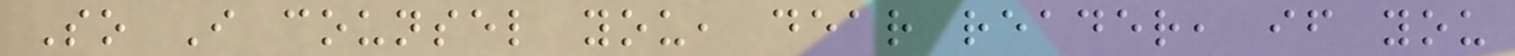So I counsel you, dear reader, if you
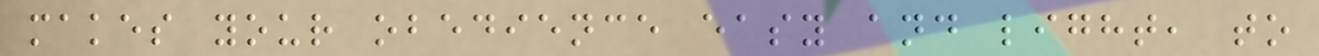makes your obedience easy and light, to
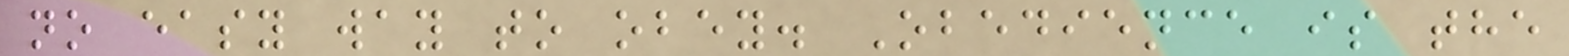no easy way to obey. Obedience is the
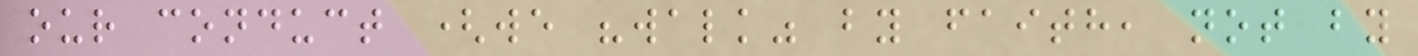our conduct (we "walk" by faith, not by
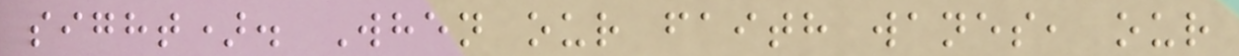sight). When our faith wanes, our
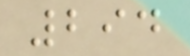294
